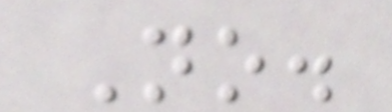No.
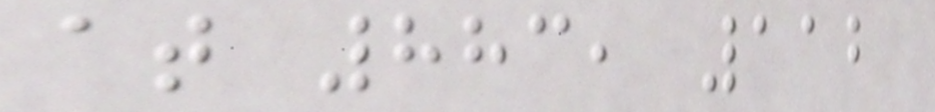at 883, 112
